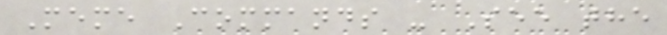Meme Commands - See the
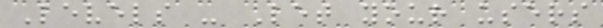Levels - Let your users
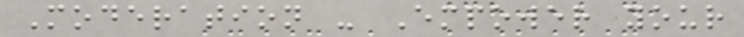Moderation - Empower your
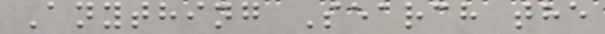Anything Search the
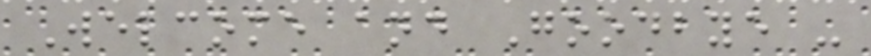Welcome and Goodbye -
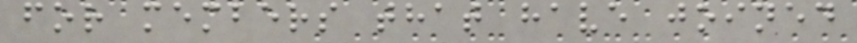for members that have joined
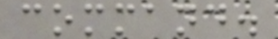command.
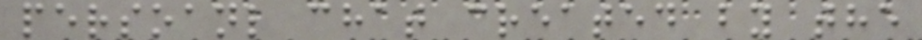persoanl chat created by the
